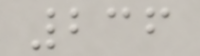236
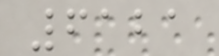6121
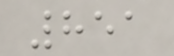851
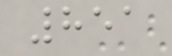851
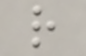r
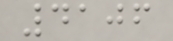4106
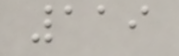119
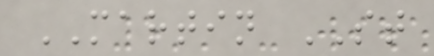MARTIN ST
